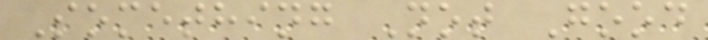Something Not Good
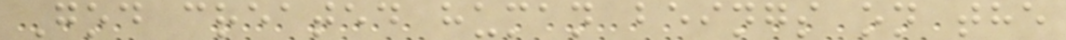God created human beings on the
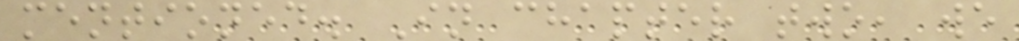mentioned. In chapter two, we
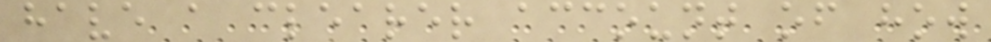have a clearer account of how
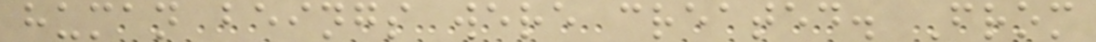human beings were created. From
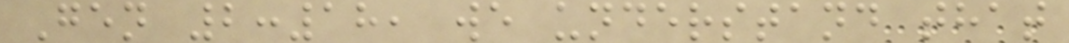Gen 2:18, we understand that
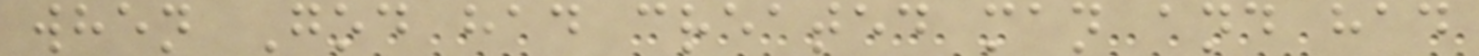when God had created man and had
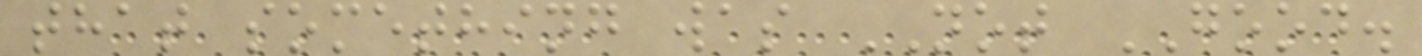that something was NOT GOOD.
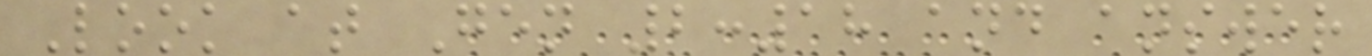Look at Gen 2:18 and answer
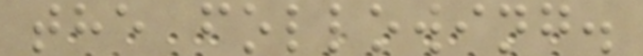the following.
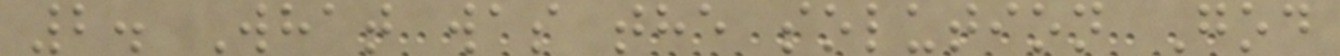2. What was the solution God
